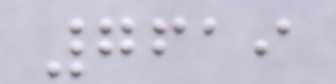7619
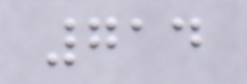714
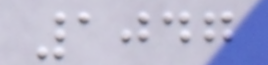1047
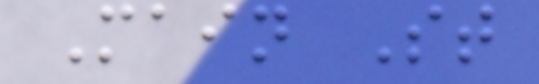Main St
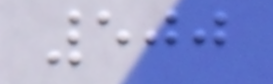500
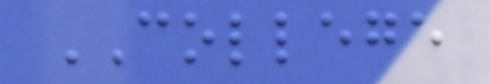COLLEGE
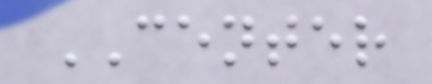CENTER
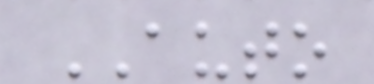AUTO
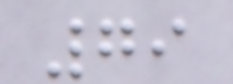79
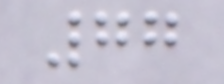77
